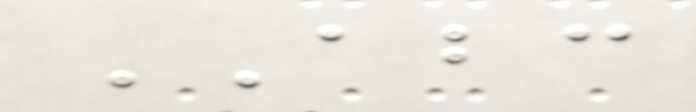ABC
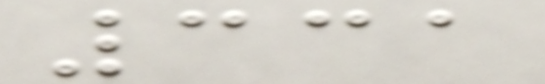331
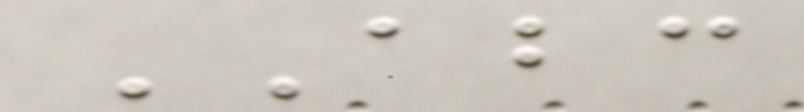ABC
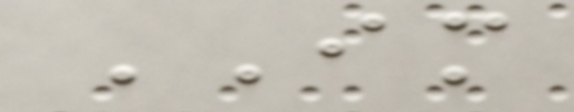IM
